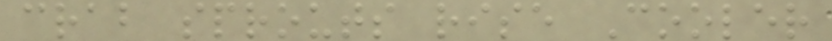crab sprouts rise Cooler
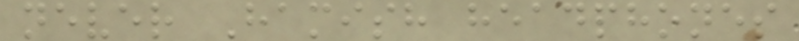never Hamish headphones
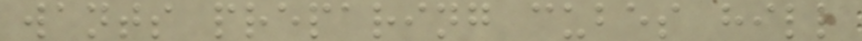wants preparing cubes hill
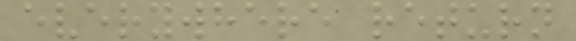everywhere return
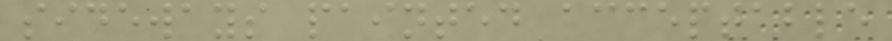sideways painted acceptable
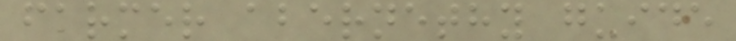farmer abernethy guide
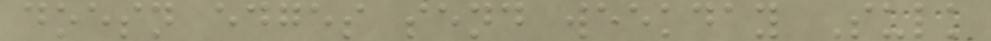doesn edges send weekday Sulk
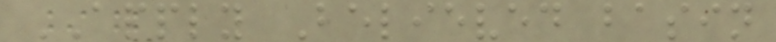APPLY Believed basin
